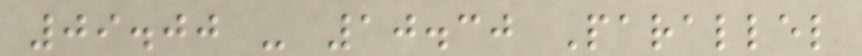09.00 - 10.30 Parallel
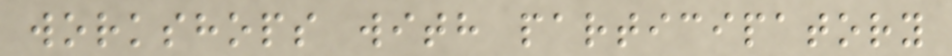workshops with participatory
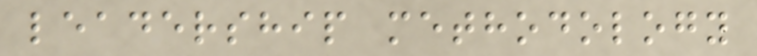leadership methodology
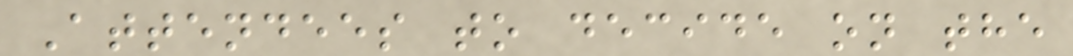Attendees to decide on the
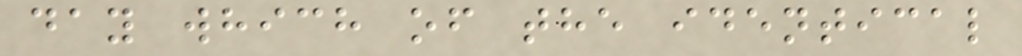day which of the identical
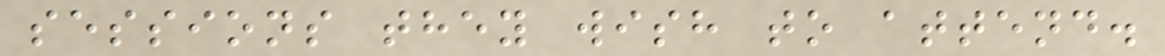sessions they wish to attend.
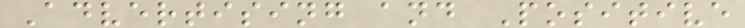Advertising and Positive
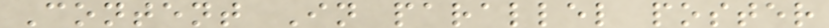Content In parallel poster
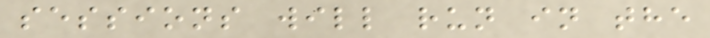sessions will run in the
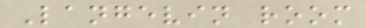Langevin room
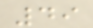49
